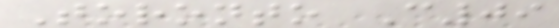Toronto C09
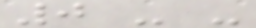0 - -
